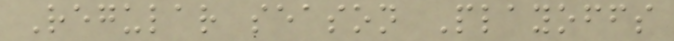Regular season Playoffs
